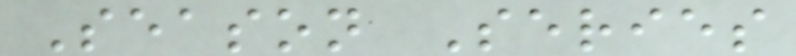Season Series
